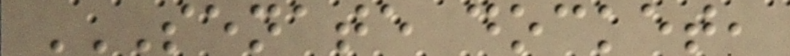SENATE DOCKET,
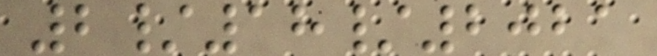2/18/2021
